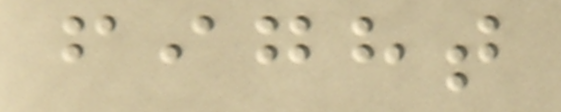fight
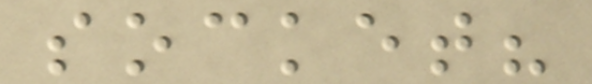socket?
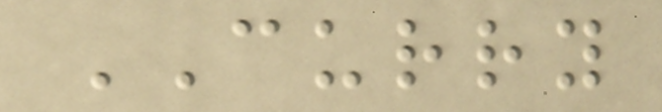CURRY
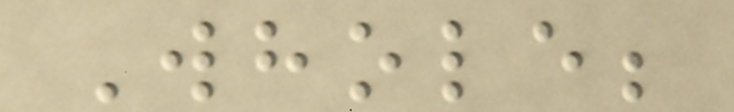Whole;
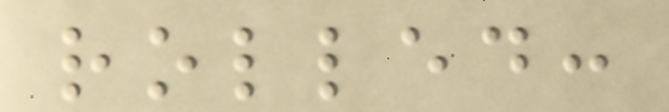rolled:
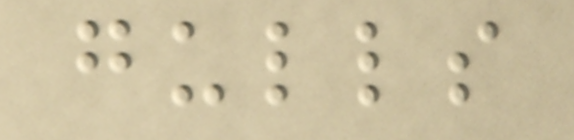gulls
